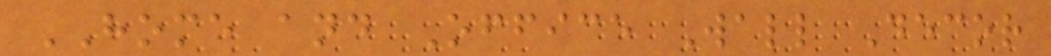HOME and Office Wall Decor
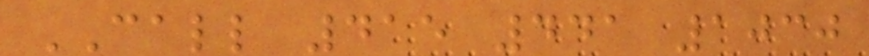CALL 415 441 1030
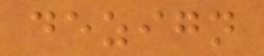dezign
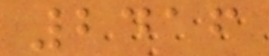2416
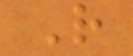R
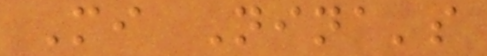Mi Nina's
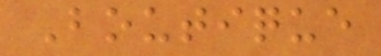Boutique
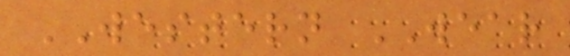WESTERN WEAR
